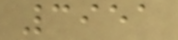3951
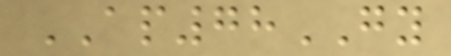AP78GY
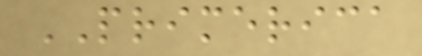PRIMERICA
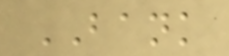BANK
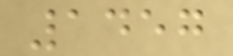1457
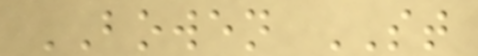BOWEN ST
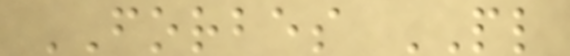FORBES PL
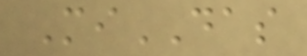MiDAS
